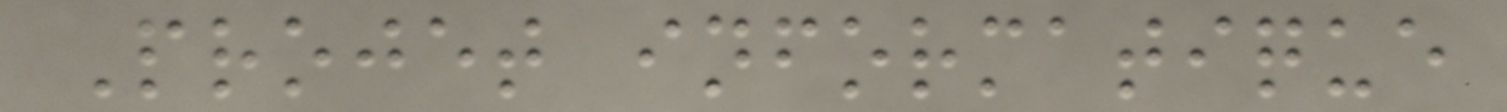Projet informatique
